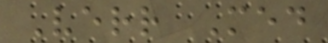Verr Med
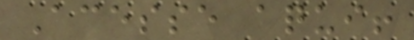Acesse aqui!
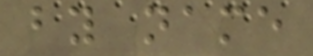by name
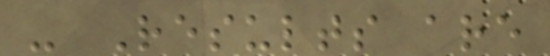- Results are
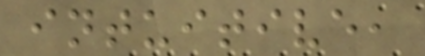intuitive,
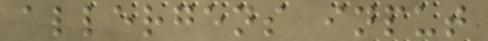allergens input
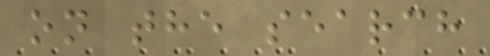on the search
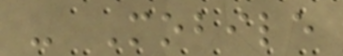- Mobile
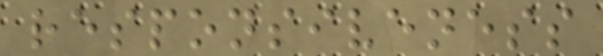responsiveness
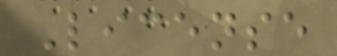License
